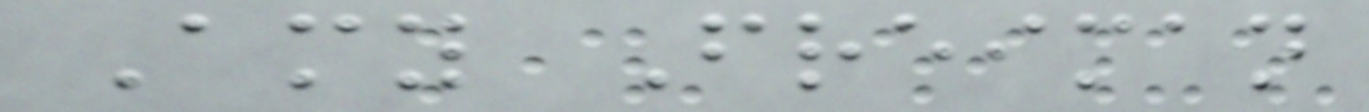Amy Freiman
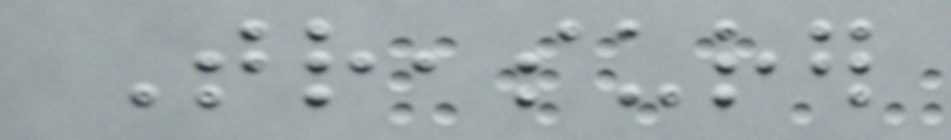Treasurer
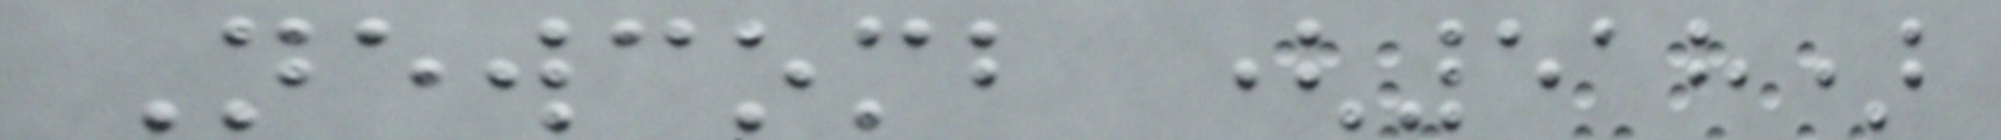Newcomb (518)
